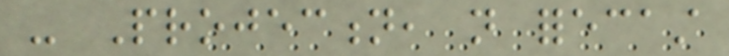- Projection, not forecast
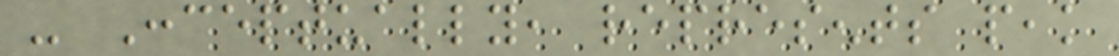- Conceptually, represents peak
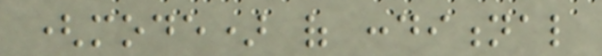(mode) of conditional
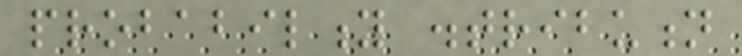probability distribution
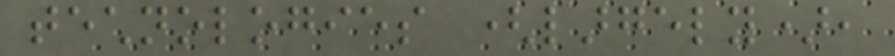technologies (largely),
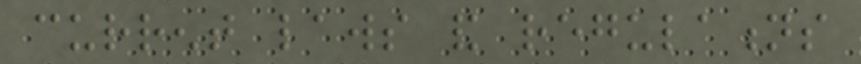current laws and regulations
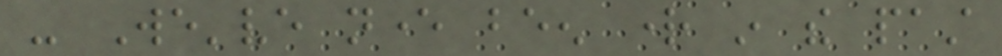- We've never been right in the past
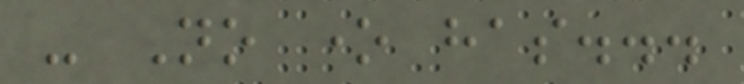- No one has...
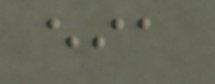eia
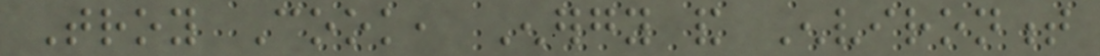Troy Cook, Energy and Environment
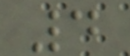4
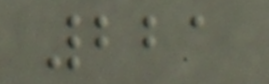221
